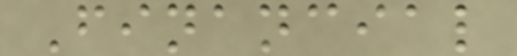Financial
